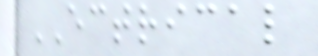ECTRICAL
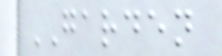GARDEN
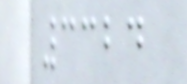3324
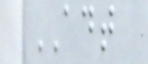ADT
